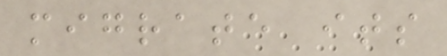migrate its
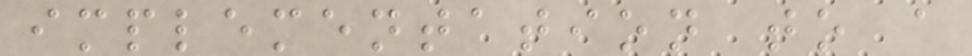implementation to a
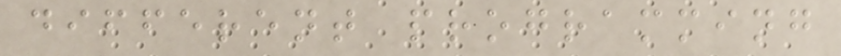different programming
